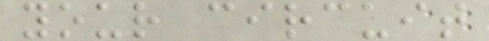your circuit
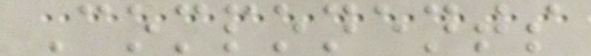Components
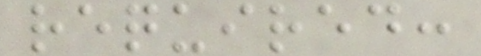required:
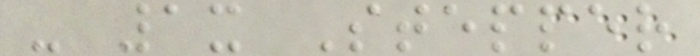- 1x Stepper
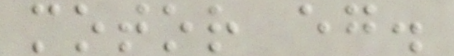motor eg.
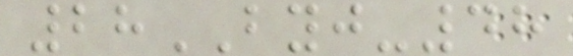28BYJ-48
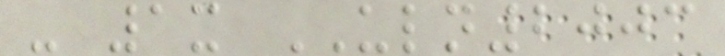- 1x ULN2003
